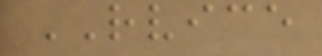RVICE
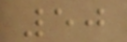50
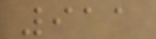911
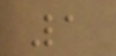1
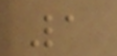1
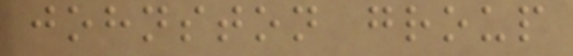johnston group
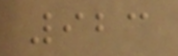923
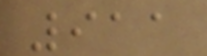911
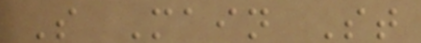S Main St
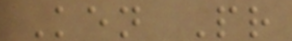Ken Pr
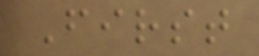First
